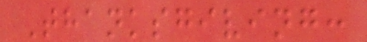Thanksgiving:
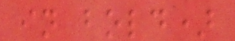in bold)
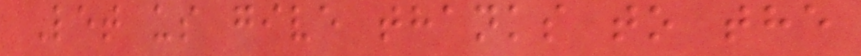Let us give thanks to the
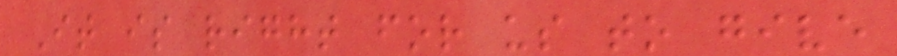It is right for us to give
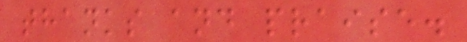thanks and praise.
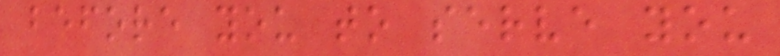before you to serve you
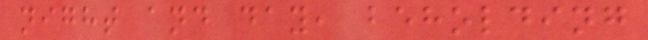night and day, beholding
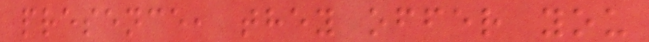presence, they offer you
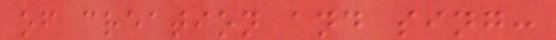of creation and sing:
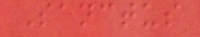Sanctus
